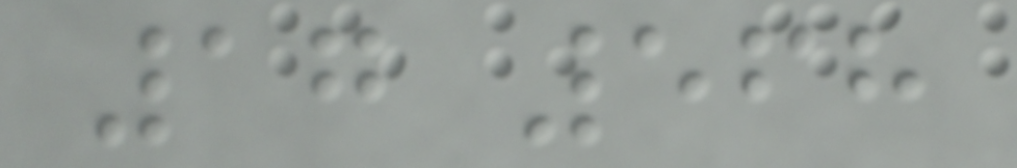17 568
